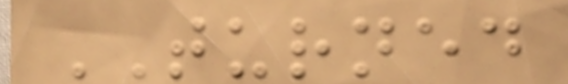TURNED
